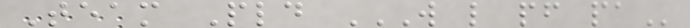Team Pld W L PF PA
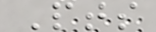Pts
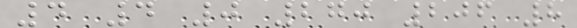4 4 0 270 206 8
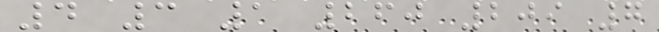4 3 1 260 209 7
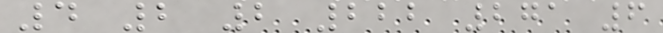4 2 2 222 271 6
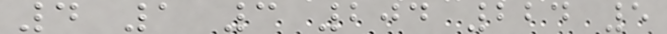4 1 3 204 224 5
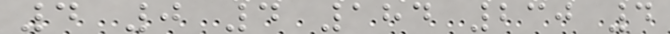4 0 4 184 230 4
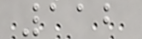112
